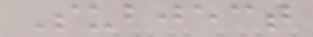Subject
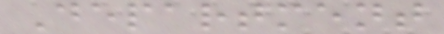Department
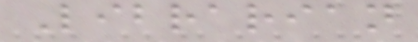Librarian
